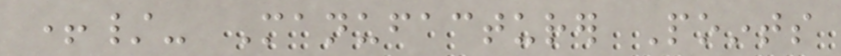+/- Manufacturer Points
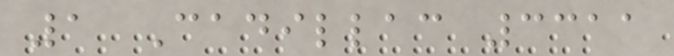1 Cadillac 3311
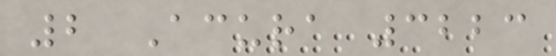2 Acura 3223
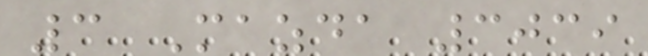3 Mazda 3039
